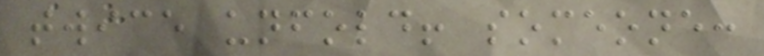twice unfold! someone:
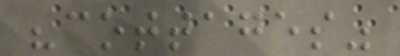"cottages"
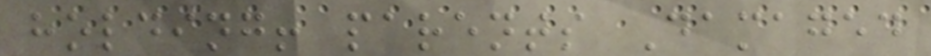holding! parents Damaged
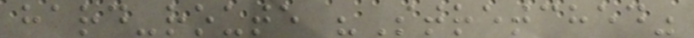hard-route "Stretched"
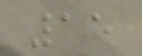15
